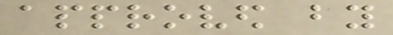approved by
